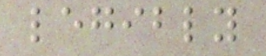legibly
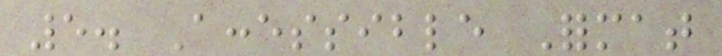5. Accessible Format
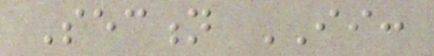Section II:
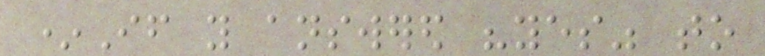*If you answered "yes" to
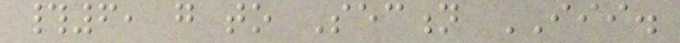#6, go to Section III.
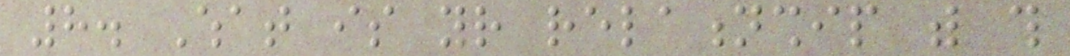8. What is your relationship with this
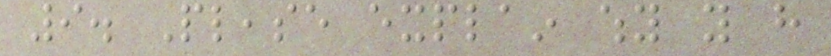9. Please explain why you have
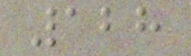128
